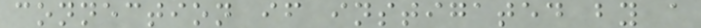connection if instigated by a
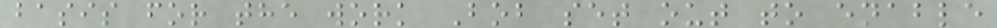basis for the work Bob set out to enable
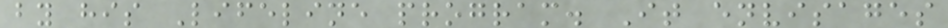by his Lifeline program. It envisages
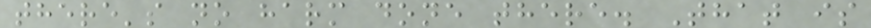there's no harm done there. That is
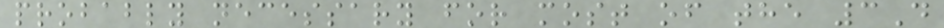probably necessary for most of the 3D
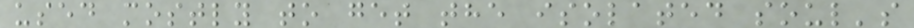used mostly to get the isolated soul's
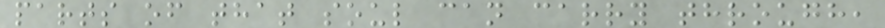parts of that soul can carry through,
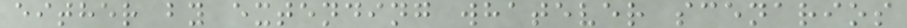either by extending whatever scenarios
